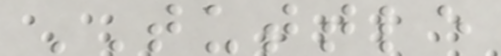TUTTLE
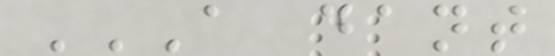A DANT
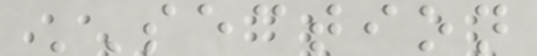SECTION
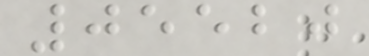05520
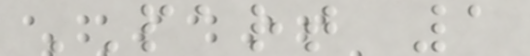PART 1
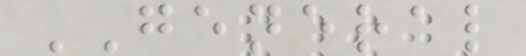GENERAL
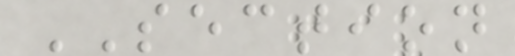SECTION
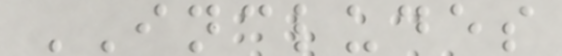INCLUDES
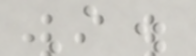A.
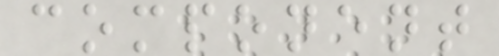component
